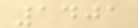1401
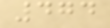474
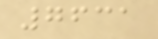7631
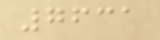7631
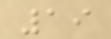19
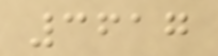3617
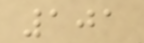101
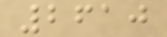2610
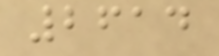2614
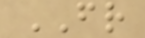FR
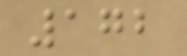172
